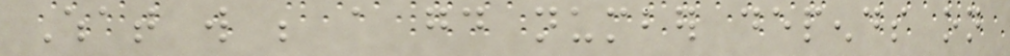What will be a good number depends on
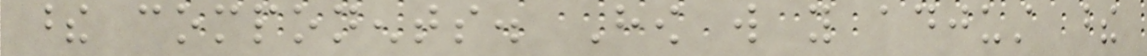these components. How will you adjust these
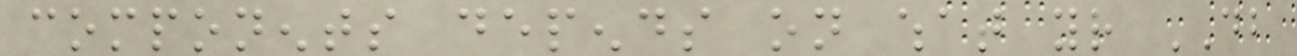components depends on what your DB
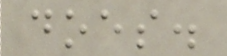does.
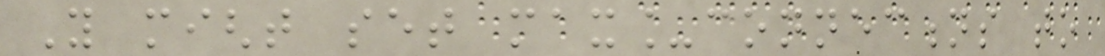You might set max_connections to
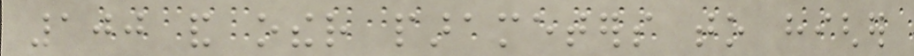100 and other parameters to higher
